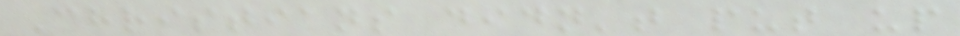Christians didn't put up
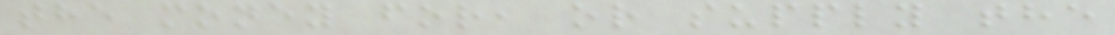the money for, or supply the
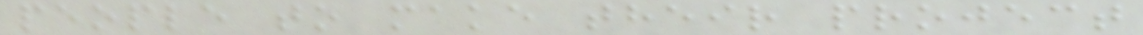people to make their project
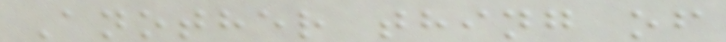Another thing of
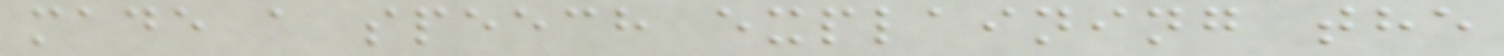made a speech explaining the
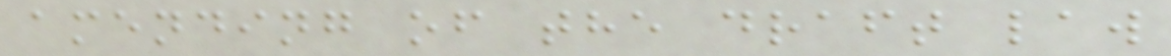amending of the draft law
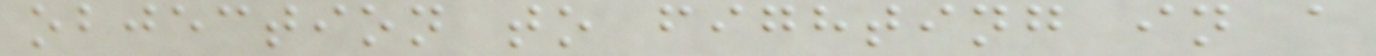objection to fighting in a
